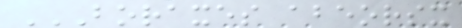BORAXES ABEORSX
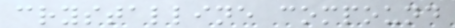crystalline compound
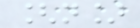[n]
